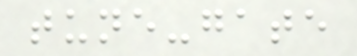tune-gate
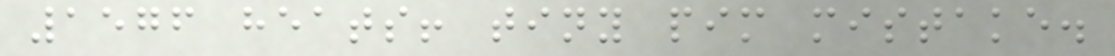1576 heats! tiny pim mistake.
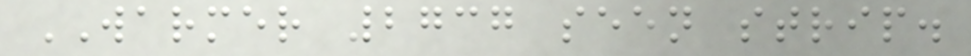WARMER 2737 seen strip.
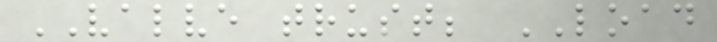VALVE trust; LOAD
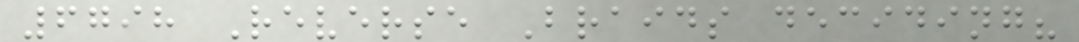6798 Reverse Braids deciding?
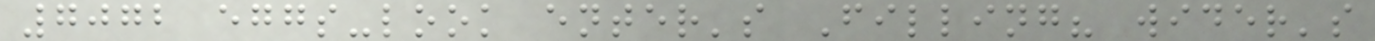7072 eggs-look enter's Filling? wider's
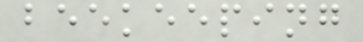beekeeping
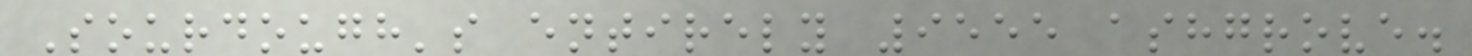Sourdough's entirely 9555 ashgrove.
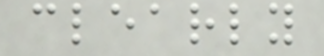clearly
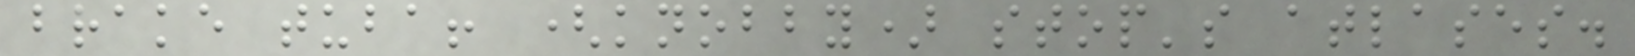brake tuba! (knobby) stop's atlases.
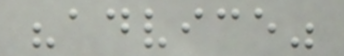"advice"
